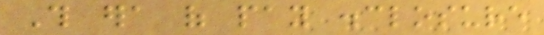This era of pay disclosure
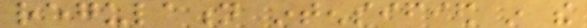regulation intensified in the
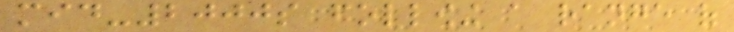mid-2000s following a range of
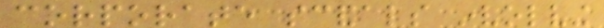corporate scandals involving
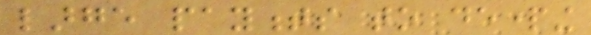large payments to departing
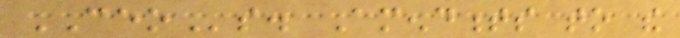CEOs. Amendments to the
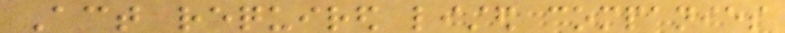Act required listed companies
